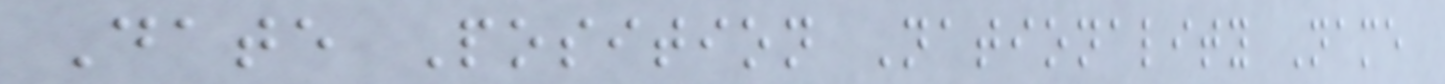Date Position Nationality Name
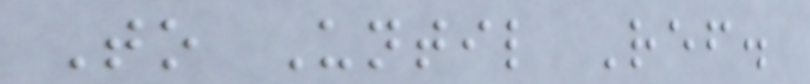To Until Ref.
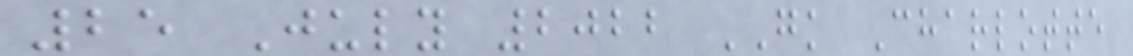25 July 2022 GK Charlotte
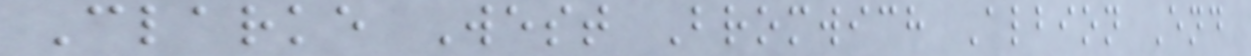Clarke West Bromwich Albion End
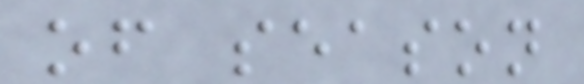of season
